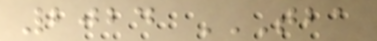2024 TBA
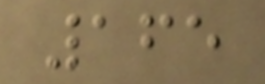165
